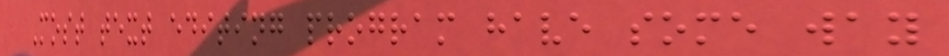Most text editing program have some way
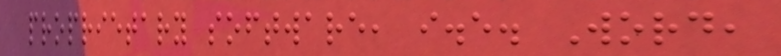proprietary software, i.e. Word,
